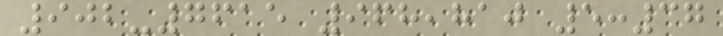902-7615 968,810 5:37
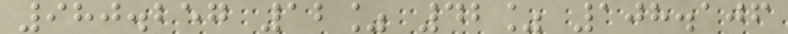980.257 12% 42% 108.106
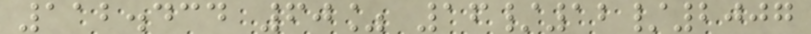112.434 60% 16/12/2007
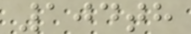104th
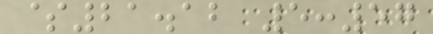$21.12 5:57
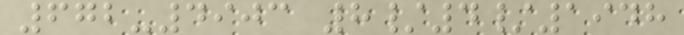672-4903 8/4/1948
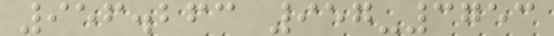956.263 957-3753
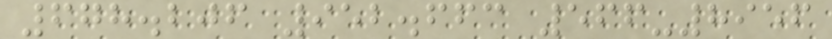678.206 952.663 566-8956
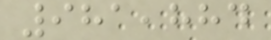981,884
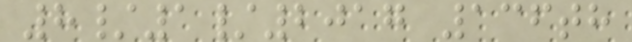8/1/2017 136th
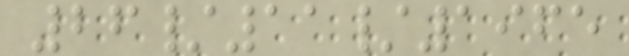26/11/1965
